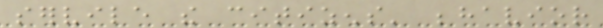servile the citizens' behavior
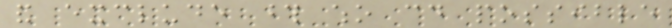and exclude those who could possible
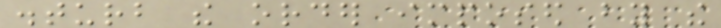disturb the order imposed by the
